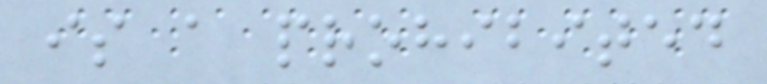is a prohibited
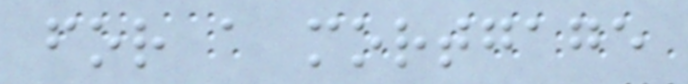for a mortgage
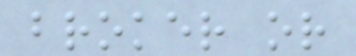broker or
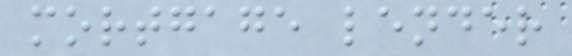mortgage lender
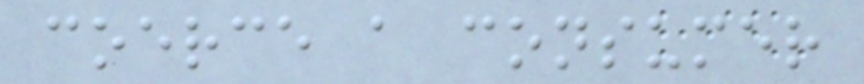coerce a consumer
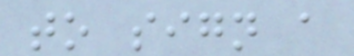to sign a
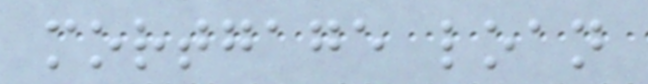mortgage loan
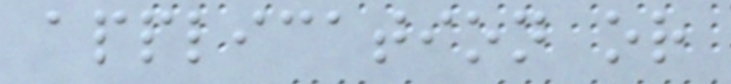application or
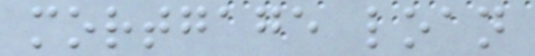mortgage loan
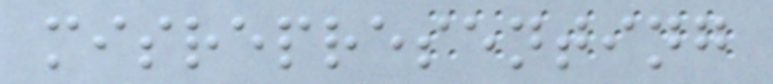misrepresenting
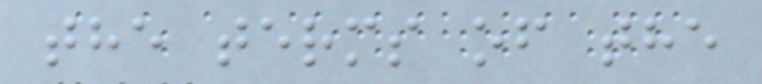the terms of the
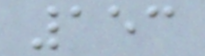153
